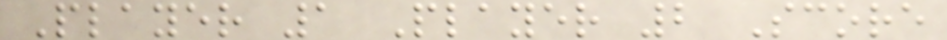Player 1 Player 2 Score
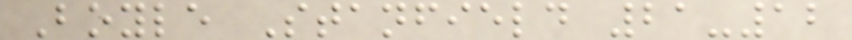Boyle Stanfield 21-12
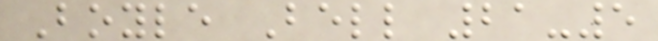Boyle Bell 21-5
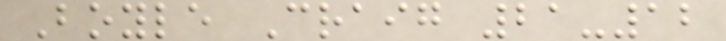Boyle Craig 21-12
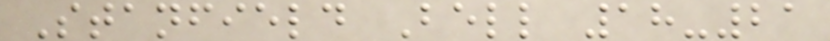Stanfield Bell 18-21
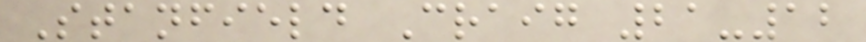Stanfield Craig 21-12
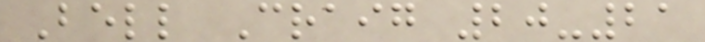Bell Craig 20-21
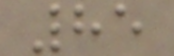85
